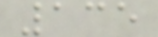135
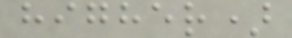higher)
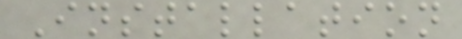Installation
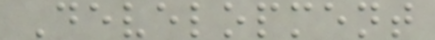Development
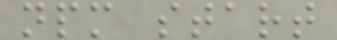npm start
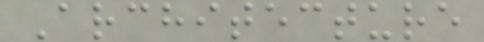Architecture
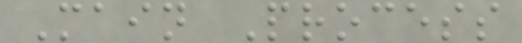Main Process
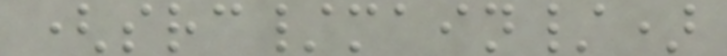(src/main/)
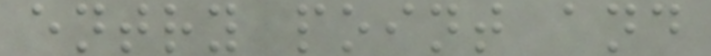entry point and
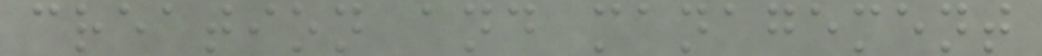creation and management
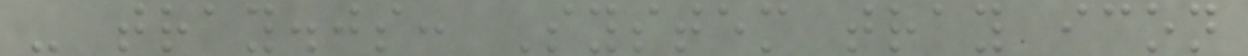- tray.js: System tray icon
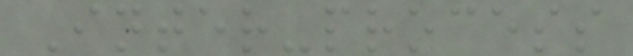Inter-process
